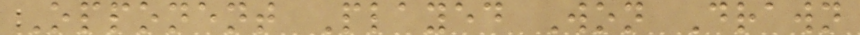Opponent Played Won Drawn
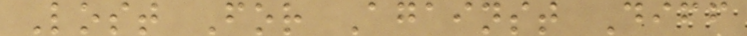Lost For Against Diff
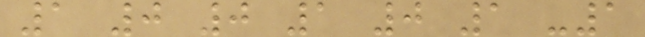1 0 0 1 0 1 -1
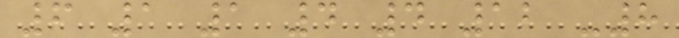6 1 1 4 4 12 -8
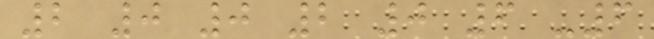2 0 0 2 0 6 -6
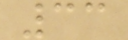33
